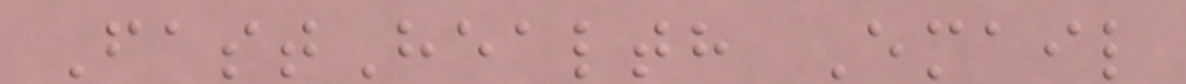FastHealth Email
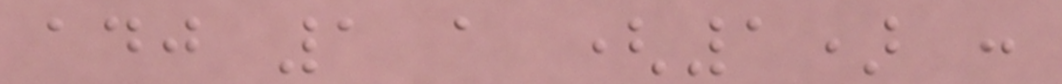adj 1 a (1) :
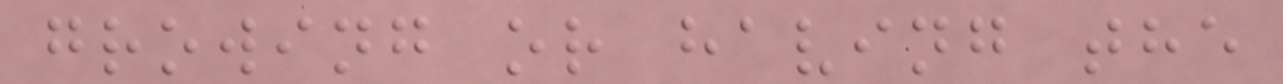growing or having the
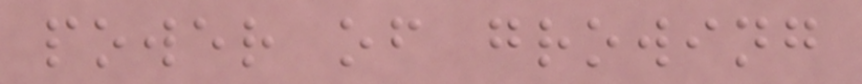power of growing
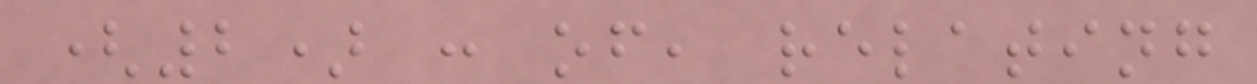(2) : of, relating
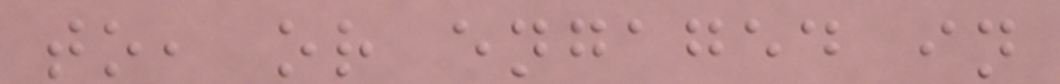to, or engaged in
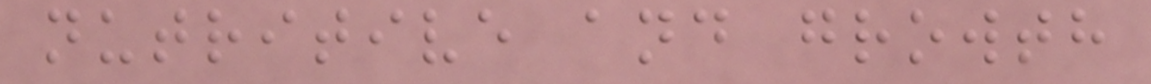nutritive and growth
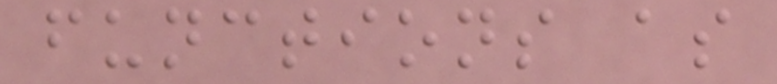functions as
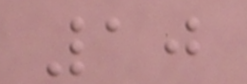10
